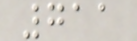711
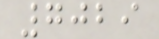7029
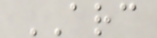ARC
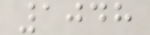1048
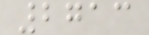2713
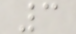3
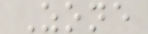Zone
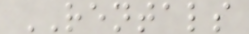RENTALS
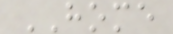HOME
